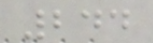244
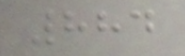884
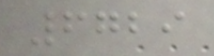6729
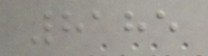8185
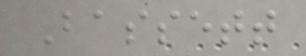Bassett
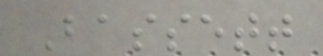Bassett
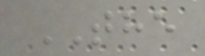THE
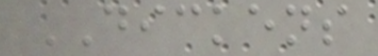DICKENS
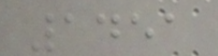1451
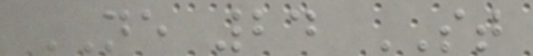NE 24 ST
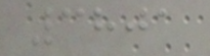3801
